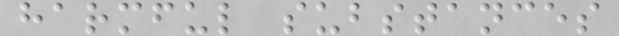harmful substances
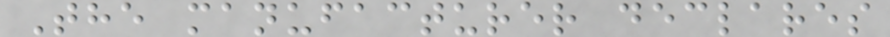The manufacturer declares
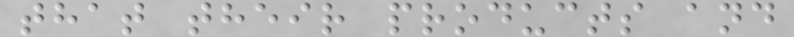that their products and
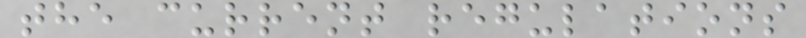the current regulations
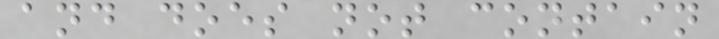and does not contain
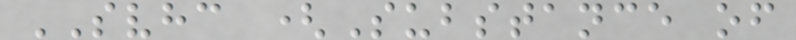SVHC (Substance of
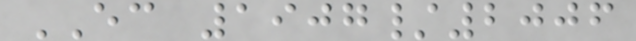EC 1907/2006
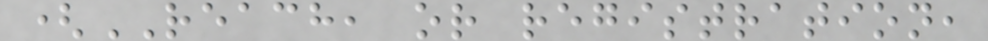(REACH, or registration,
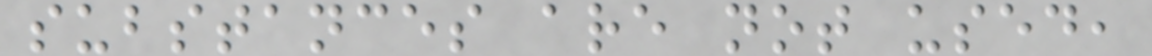substances are not used,
